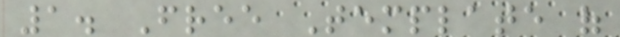1. Free Template of
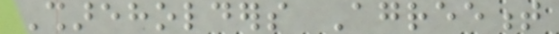Shareholders Agreement
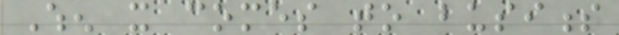When it comes to business
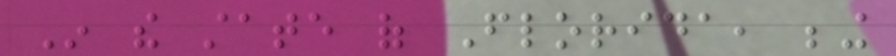In the state of Florida, being
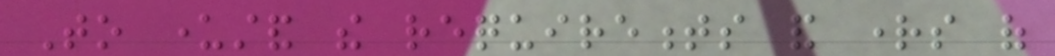To understand the requirements and rights of
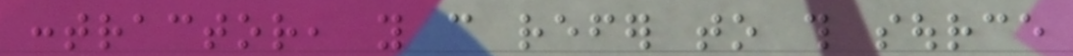contractor, you can refer to this source
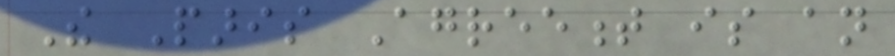The Paris Agreement is an
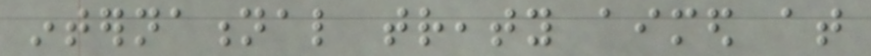international treaty aimed at
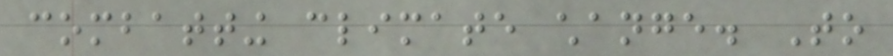combatting climate change. To
